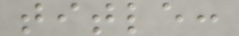title:
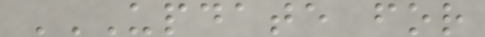UPDATE FOR
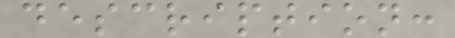description:
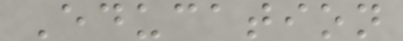Education
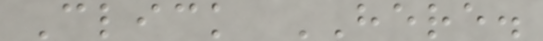Click HERE.
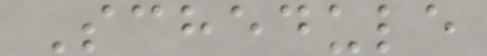Schedule
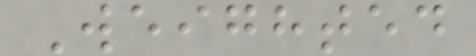Weighted
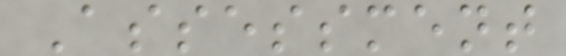Assessment
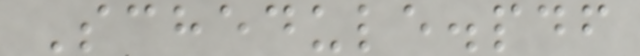Schedule.pdf
